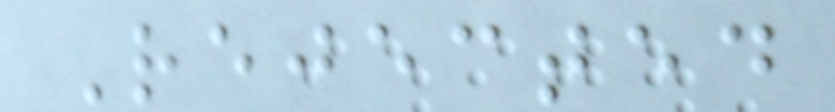Rejected
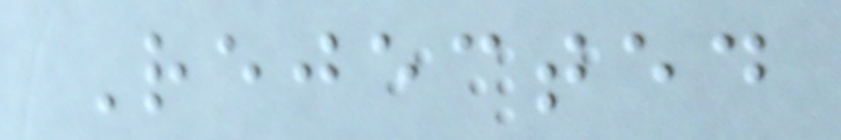Rejected
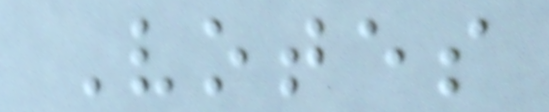Votes
